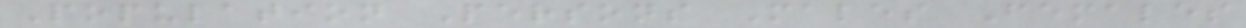Population Persons Males Females
